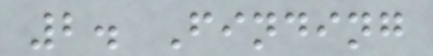2. Finding
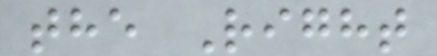the Right
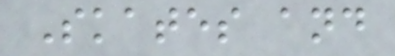Skates and
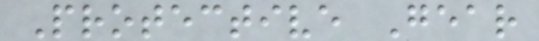Protective Gear
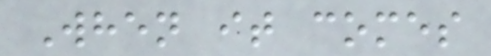When it comes
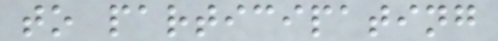to participating
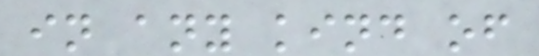in any kind of
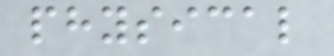physical
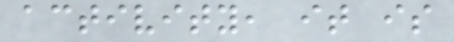activity, it is
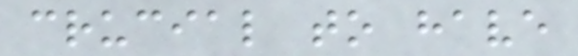crucial to have
